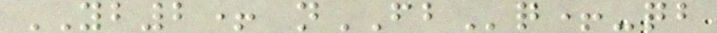YB2+ nFBq+-qb
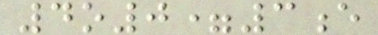4o0=3e
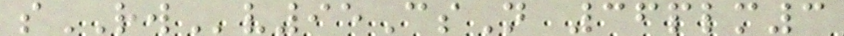sRWv95CsN 36plm3
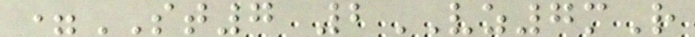=ST7 2VZ7mR
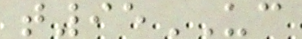t95UC
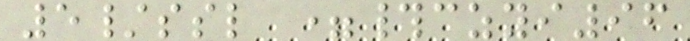5/ssl =#czyi96
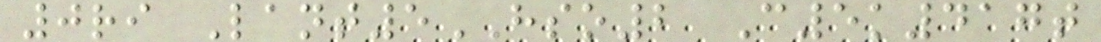0ri Lant5HSO2 C5k417t
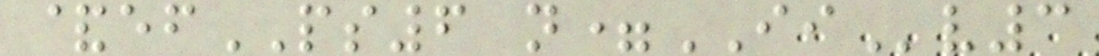&efPS6 n=IIv3
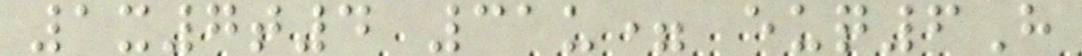1x7t4 31u= euq6H
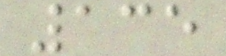135
